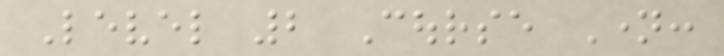Level 2 Course Name:
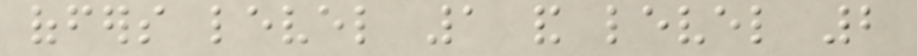offers level 1 and level 2
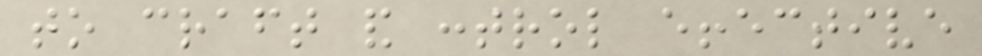to craft and control effective
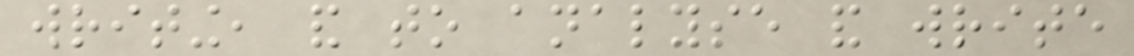writing, and to analyse and write
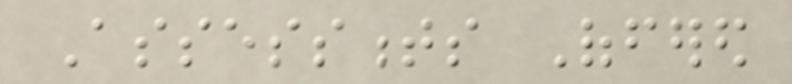Assessments Offered
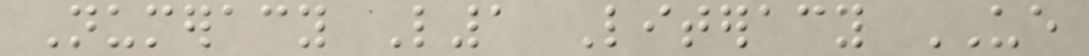Numeracy L1 Literacy UE
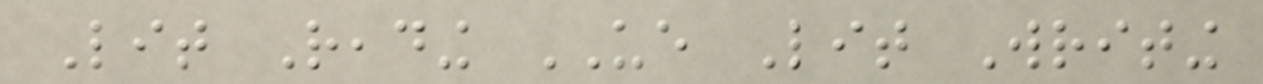Lit Reading UE Lit Writing
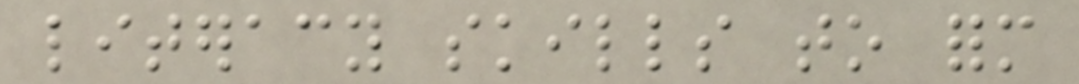literacy skills to form
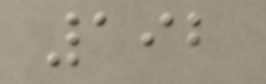192
